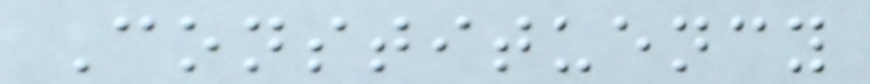Constituency
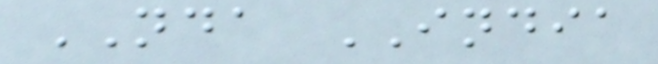NDA INDIA
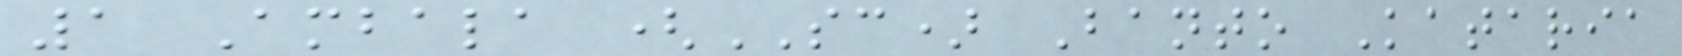1 Ambala (SC) Banto Kataria
